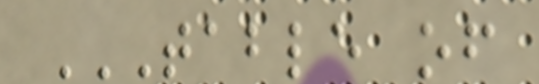TABLE OF
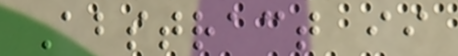Abstract ii
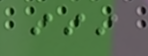iii
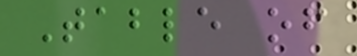Table of
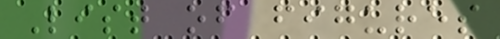List of figures
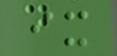ix
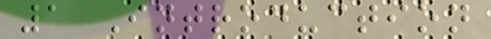1 Introduction
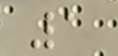1
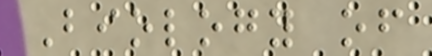Biology of
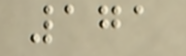171
